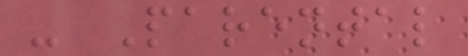- Parental
